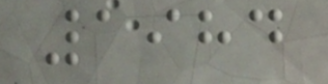1984
